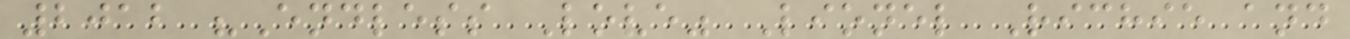2012 "Endless Love" Lionel Richie and
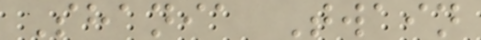Shania Twain
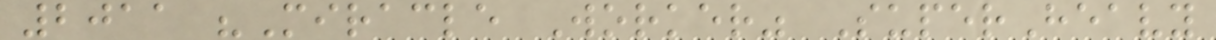2011 "Miracle Worker" SuperHeavy
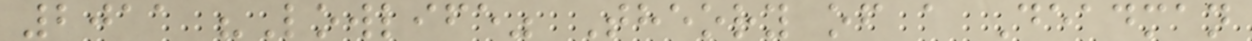2011 "Lowlife" Theory of a Deadman
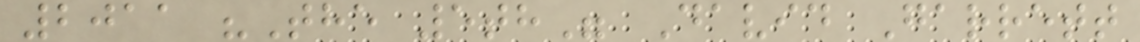2011 "The 5th" David Garrett
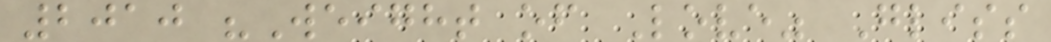2010 "Weight of Love" Gliss
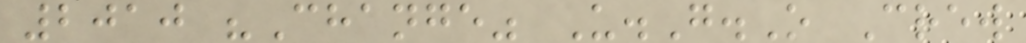2010 "Change" U.G.O Crew
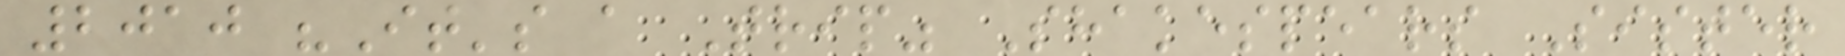2010 "It's a Trip" Shakespears Sister
